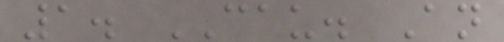1. CAU. An
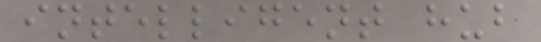intelligent hub
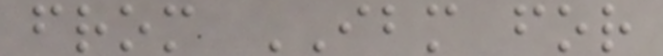from IBM for
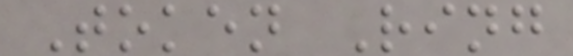Token Ring
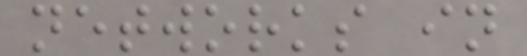networks in
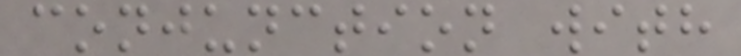conjunction with
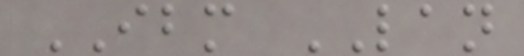IBM LAN
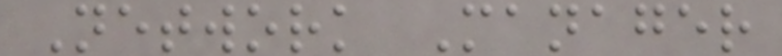Network Manager
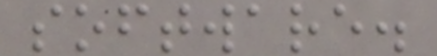software.
